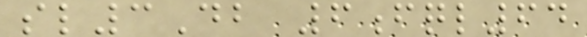sl3Db 6fql64
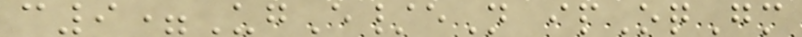c9=UgE/eN ipOqGm
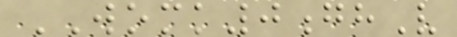WOMK0ghV
